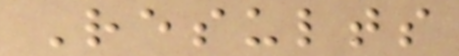Results
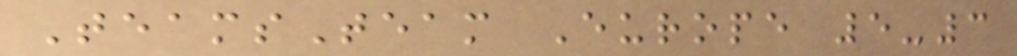TeamsTeam Europe 5-3
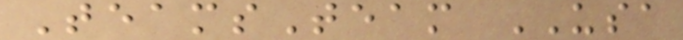TeamsTeam USA
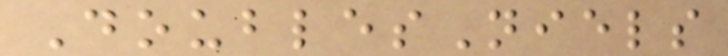DoublesNiels
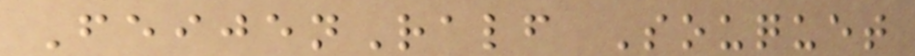FeijenRalf Souquet
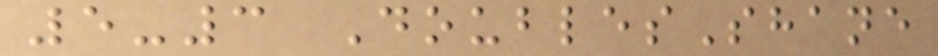5-3 DoublesShane
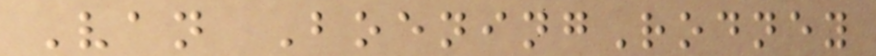Van BoeningRodney
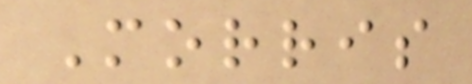Morris
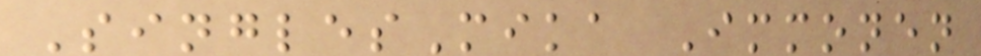SinglesMika Immonen
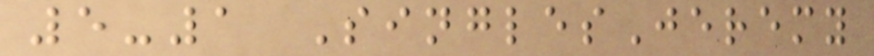5-1 SinglesJeremy
